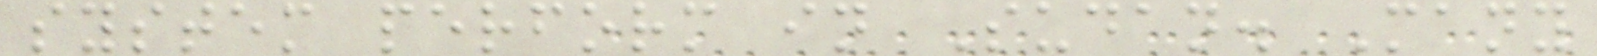system perform in Sudan. Many
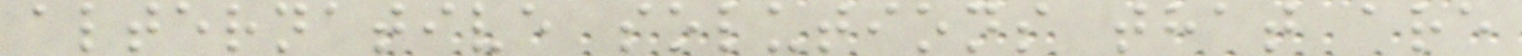alternative solutions that are
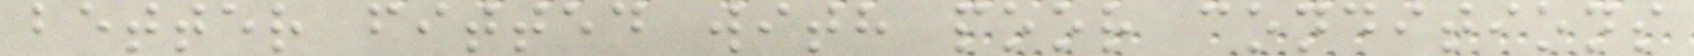better fitted with poor conditions
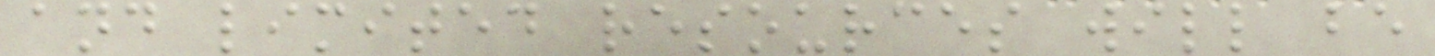and limited resources will be
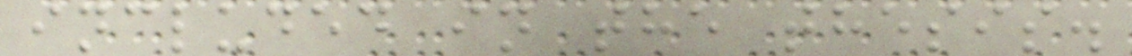included in the thesis.
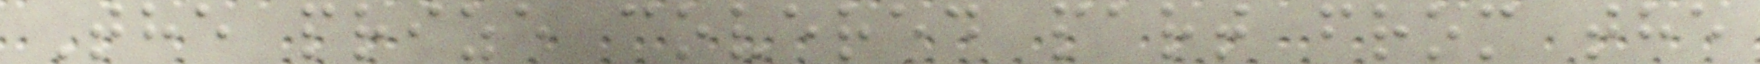The prize covered part from the
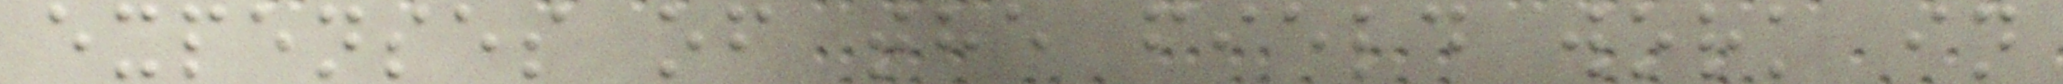expenses of the field work in
